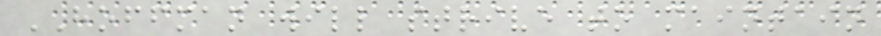HOFFMAN will strive to maintain
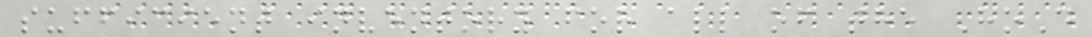sufficient inventory for all of the HoD
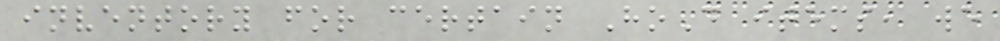inventory for certain HoD items, we
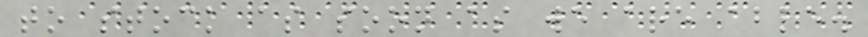to stock as soon as we are able.
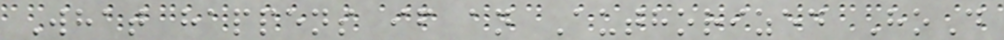What happens if an Authorized HoD
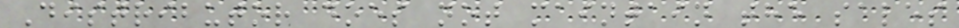Distributor does not maintain the sales
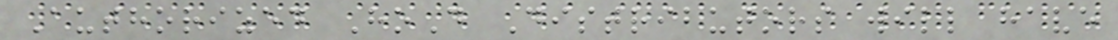Authorized HoD Distributors will have
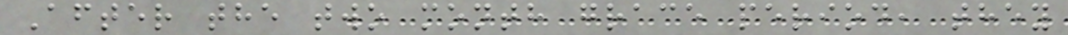After the two month grace period, they
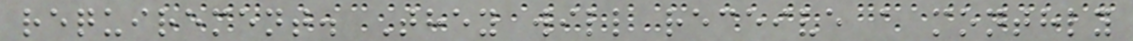requirement. They will receive a monthly
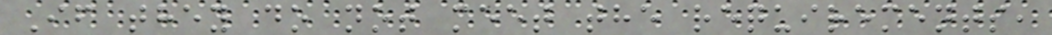If they do not meet the requirements,
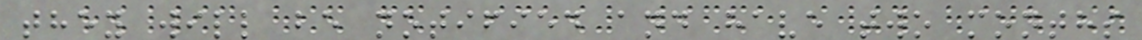they will be notified and have two months
